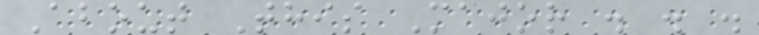About This Major . . .
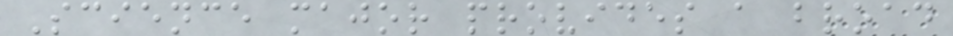Science major provides a broad
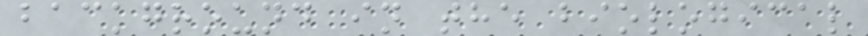background in the biological
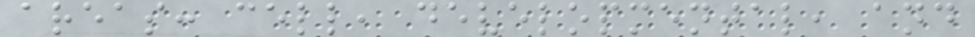areas: cell, developmental, and
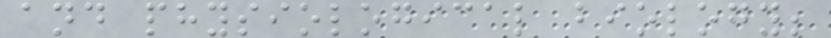and physiological biology;
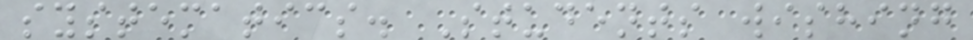systematics. Students wishing
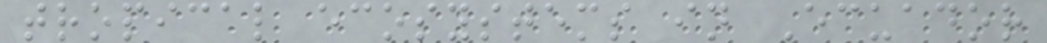tropical ecosystems in Ecuador
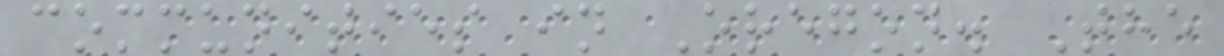communities in Oregon. The
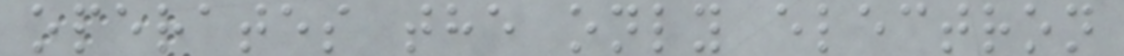operates the only electron
